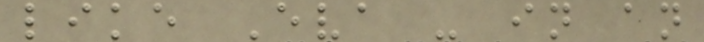like Eva - in an
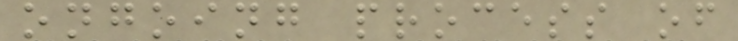ongoing process of
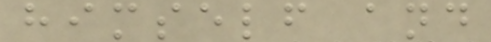himself and
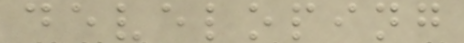developing
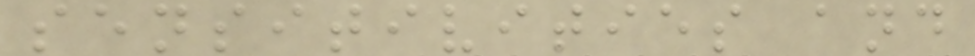sensitivities and
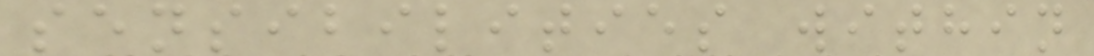sensibilities within
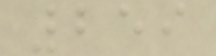259
